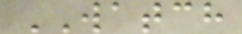WATCH
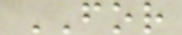FOR
